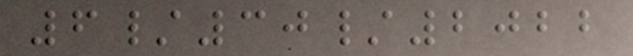6/30/2022
